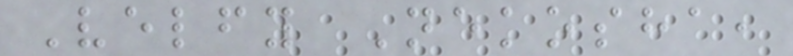Velfy Nekosha,
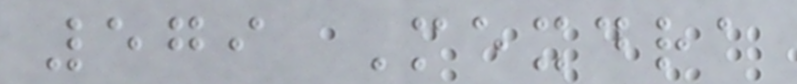579 Mexdra
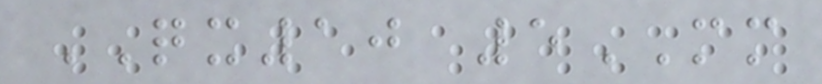QX10 5MM
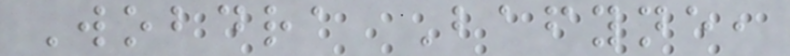Wobdra Bafyne,
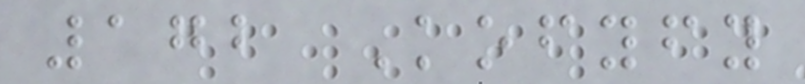172 Kofyfy
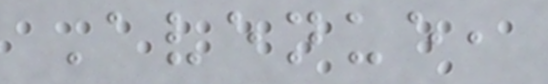Avenue,
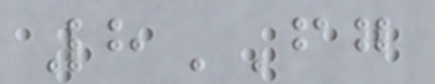8FG
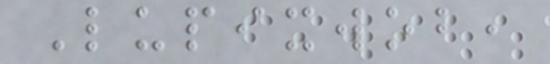Lupixwob,
